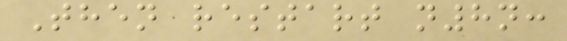Then restart n8n:
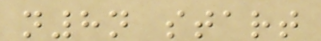n8n start
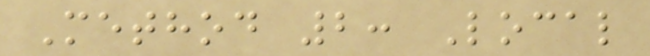Method 2: Local
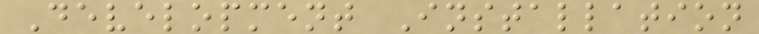Development Installation
